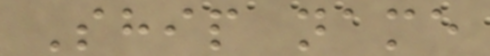Ship name
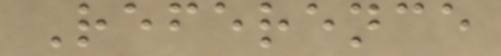Reference
